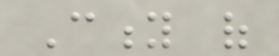City of
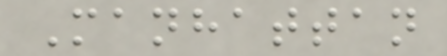Manhattan
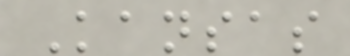Kansas
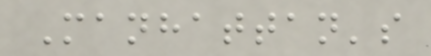Manhattan's
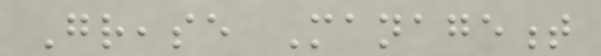Grease Management
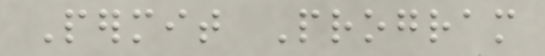Permit Program
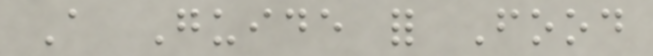A Guide for Food
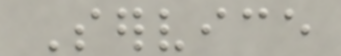Service
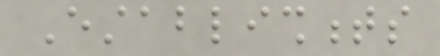Establishments
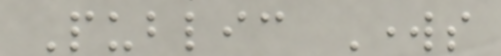Public Works
